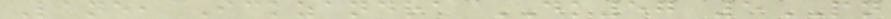Lane, Ickzandra DK57 5PN
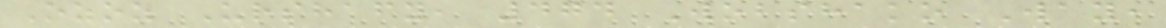Ozoz Urshafy, 474 Wobshako Way,
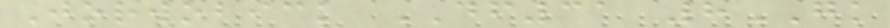Jorwobick DF31 8GK
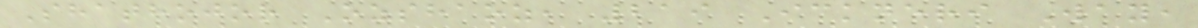Shathojor Ozshaoz, 219 Ickneri Way,
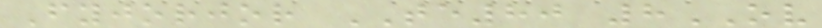Fyjorjor TE80 8OV
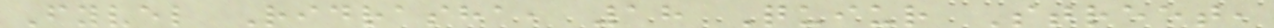Fyvel Ridrasha, 18 Quiur Street,
